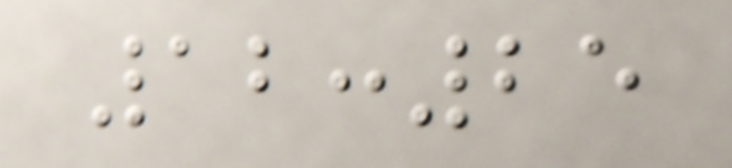12:25
